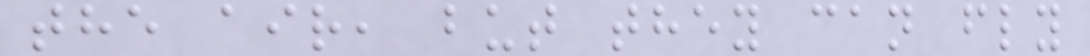the air, but they can fly
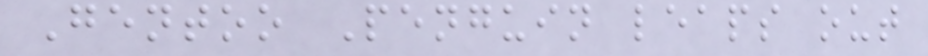Gentoo Penguin leaps out
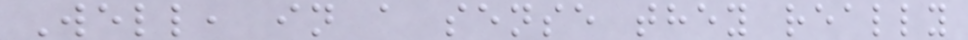Well, in a sense they really
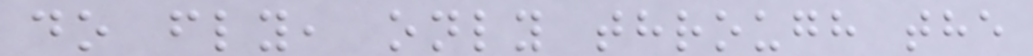do fly, only through the
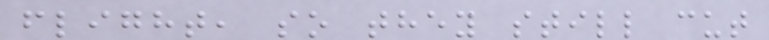flight, so they still cut
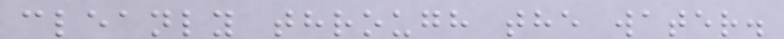cleanly through the water.
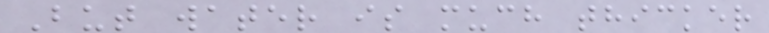But water is much thicker
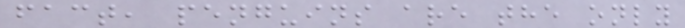fact, penguins are the only
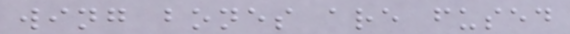wing bones are fused
